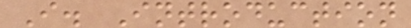I. Introduction
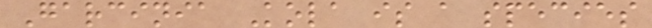Garcinia Kola is a species
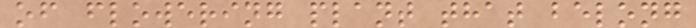of flowering plant that belong
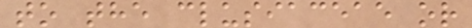to the clusiaceae or
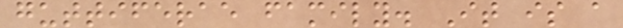guttiferae family. It is a
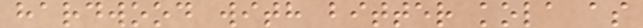hardwood with bitter kola as
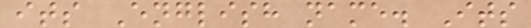its English name. Its
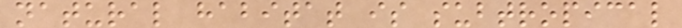natural habitat is subtropical
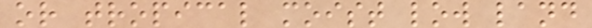or tropical moist low land
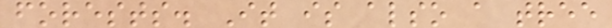forests. It is also a tree
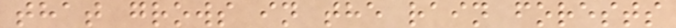that grows in the rain forests
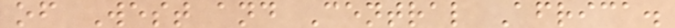of West and Central Africa.
